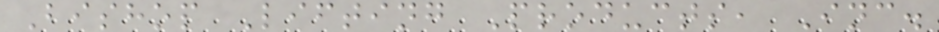Bishop Lifting Products, Inc.
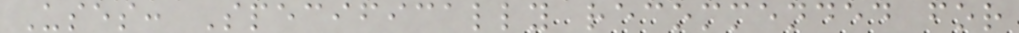Uses: Specifically recommended for
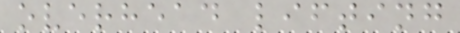overhead lifting
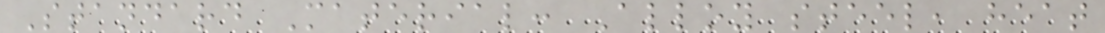Standard Material: Alloy steel, heat
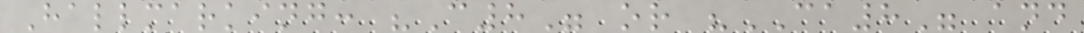Hallmarking: "C8" or "CA8" and
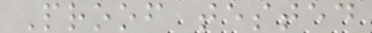Proof tested
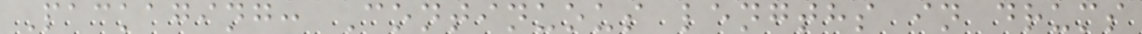Packaging: Continuous lengths in drums
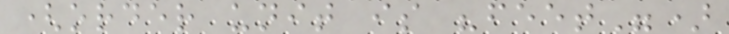(order unit is "feet")
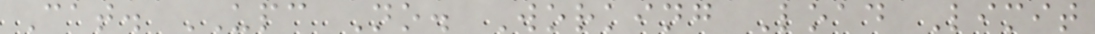Cat. UPC No. Working Load Limit
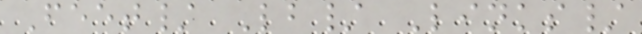Feet/ Lb/ Links/
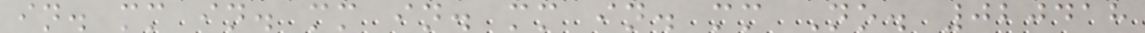in. mm in. mm in. mm in. mm No. 020418
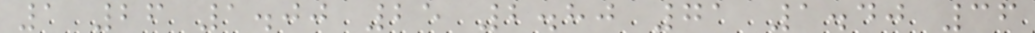1 26 1.00 25 2.80 71 1.40 36
